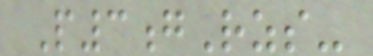P3gRzs-
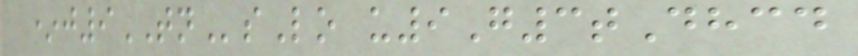*j9TNsLo u9G3tDhcd
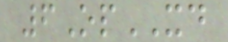6OpXD
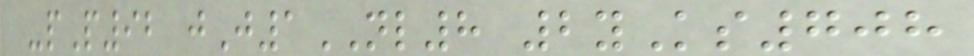-pP92 jJ1NL8 2yKs708
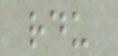rdu
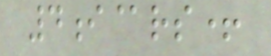4i@rs+
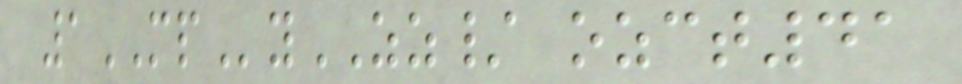1MPyZZ/ ozct41
